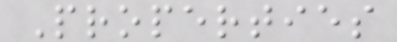Properties
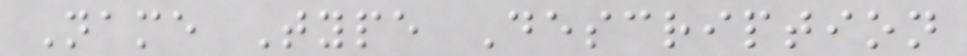Name Type Description
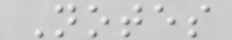Notes
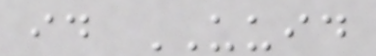id UUID
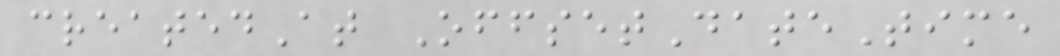createdAt OffsetDateTime
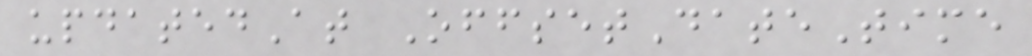updatedAt OffsetDateTime
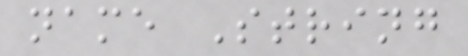name String
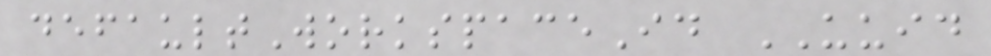defaultWorkspaceId UUID
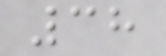38
